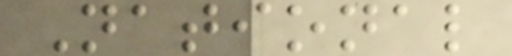National
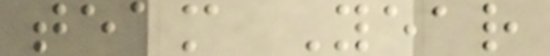team Year
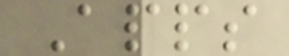Apps
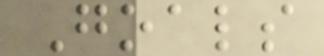Goals
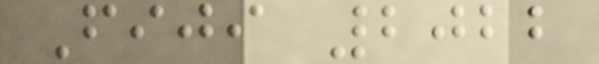Fiji 2022
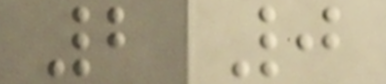2 0
